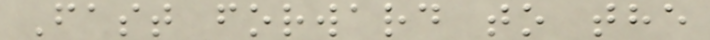Fast forward to the
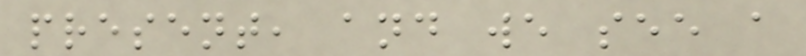present, and we see a
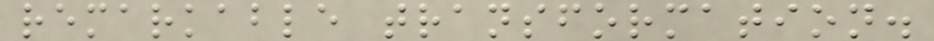remarkable transformation.
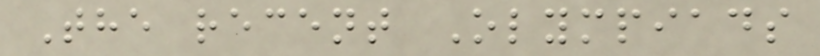The recent Olympiads
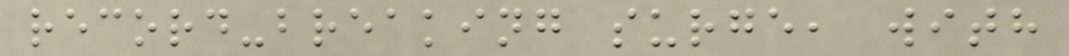record-breaking surge, with
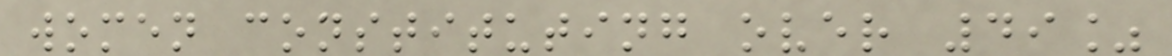women constituting over 49%
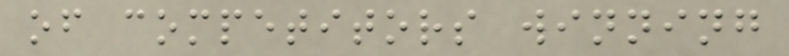of competitors winning
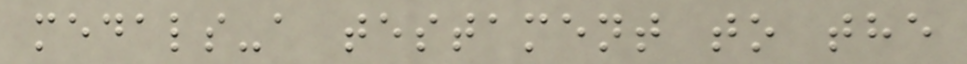medals-a testament to the
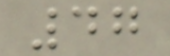47
